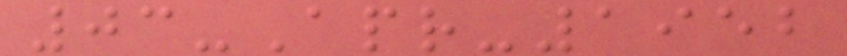03-Apr-1952
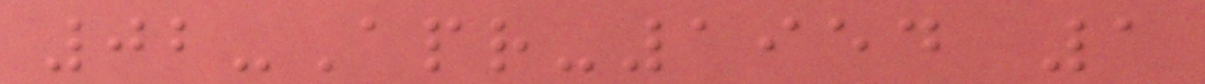02-Apr-1954 1
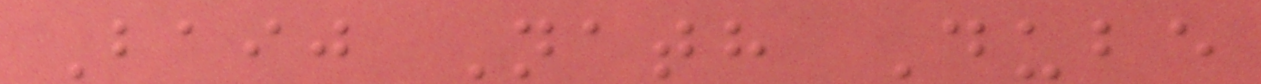Baij Nath Dube
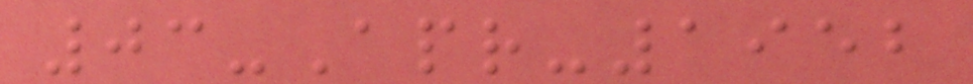03-Apr-1952
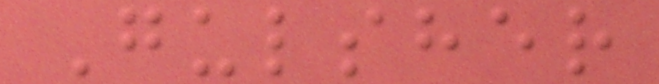Gulsher
